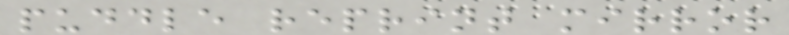puddle reprint mirror
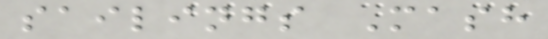sailings Mash
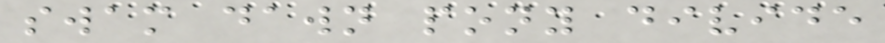swam dawn pony divide
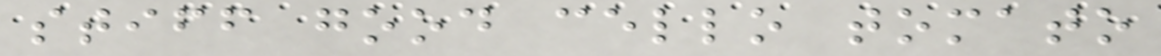stiff good cello tomato
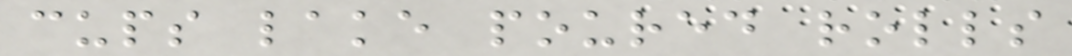cups lake poured rolls
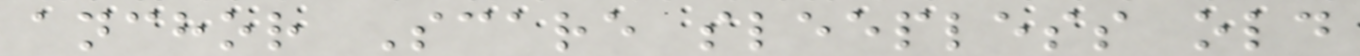anchor Scare sleepless old
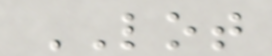LOT
